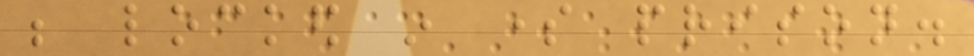be locked in some prison.
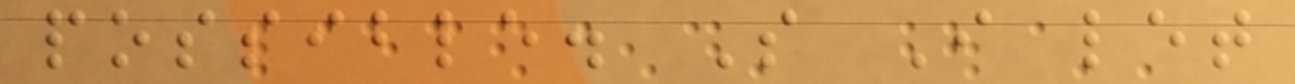possible. So I let
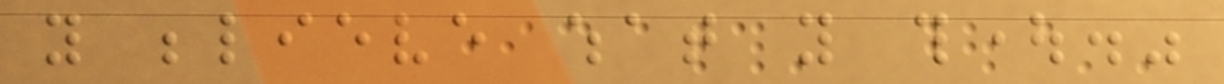you believe what you thought."
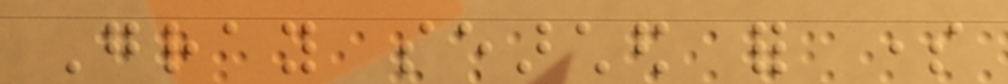Gray searched for some
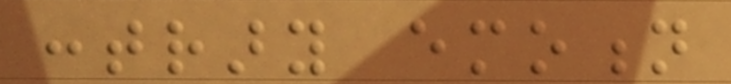contrary emotion
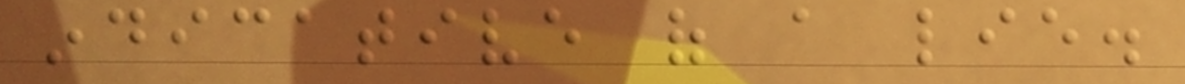indicative of a lie.
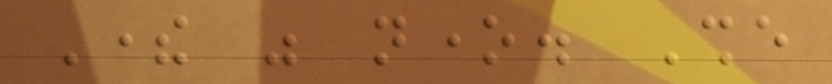There was none. She
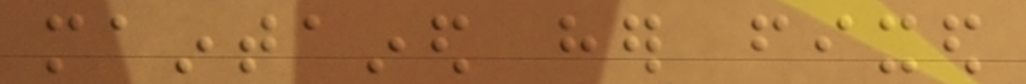maintained her fixed
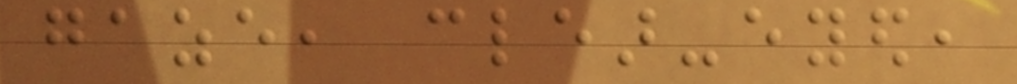gaze, clear-eyed,
